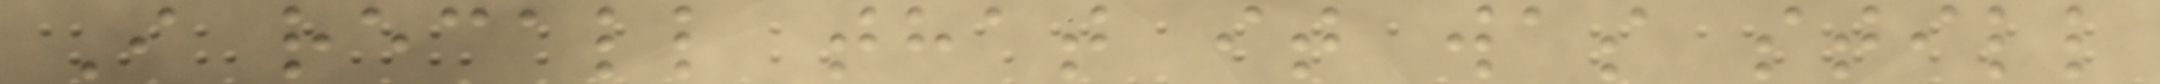I recall that it was still
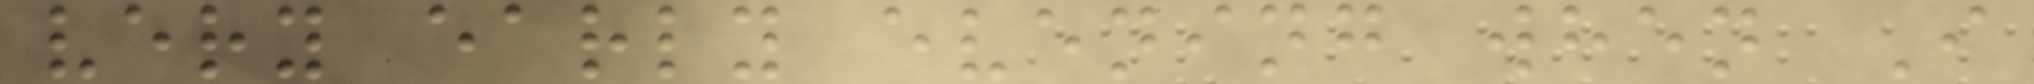very early evening when I
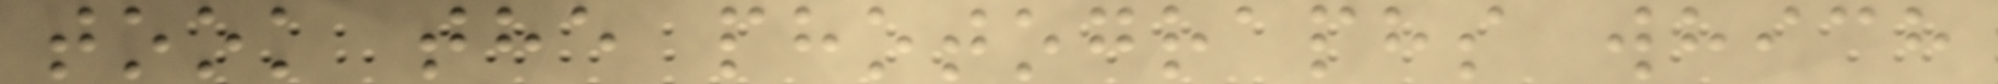took the photographs which
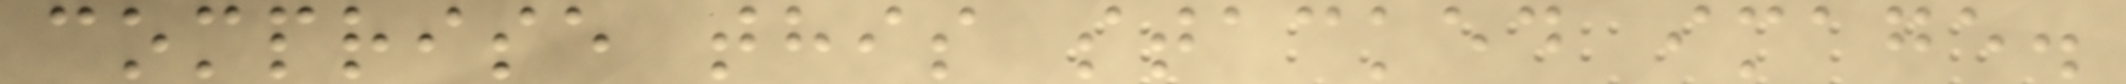comprise this stacked image.
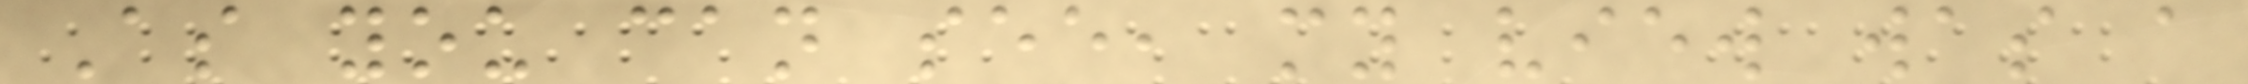As you can see, my view was a
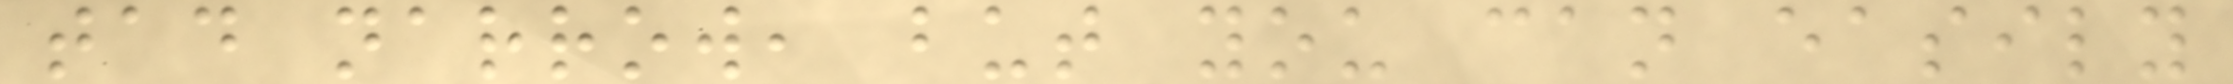tad narrow, but you can easily
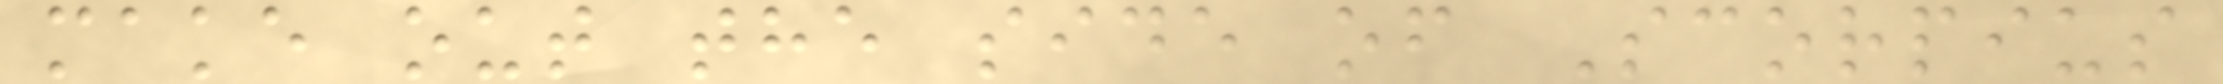make out the side of Scorpius
